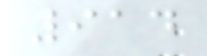914
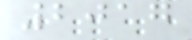2017
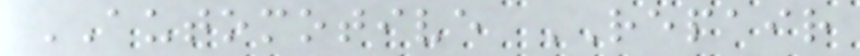AUTOMOTIVE REPAIR
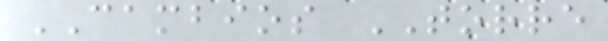CAMBIOS TORRE
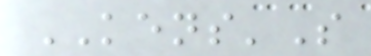KENS'S
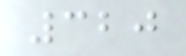320
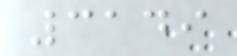3149
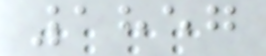1857
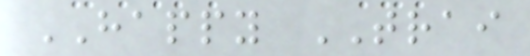HAPPY TRAI
